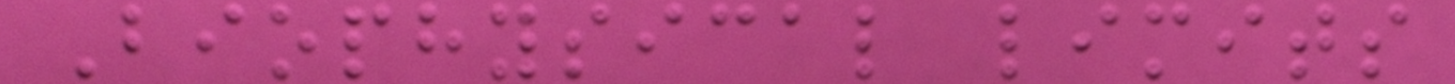Biophysical limits
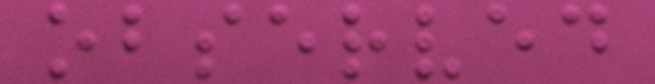observed
